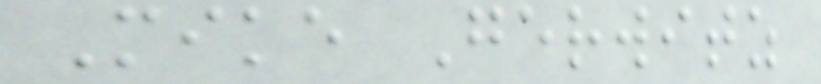Mike Gerwitz
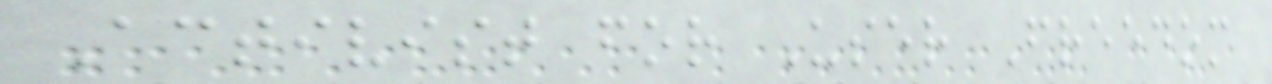Activist for User Freedom
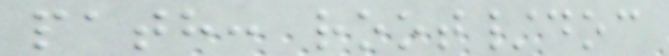path: root/doc
